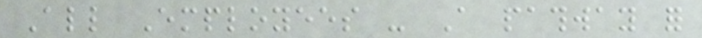All Employees - A pathway for
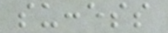success
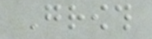Growth
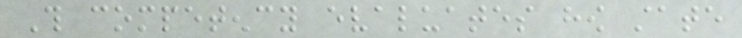This competency evaluates how state
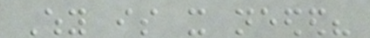Why is it needed?
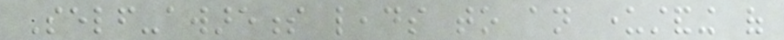Self-awareness leads to an understanding of
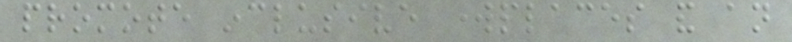promote inclusive workplaces and an
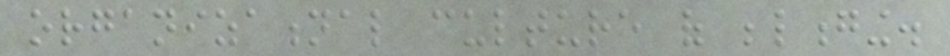organizational culture of belonging.
